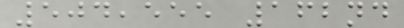504,555 162nd
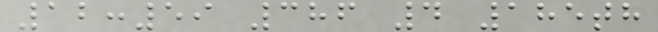12:59 386 4 185th
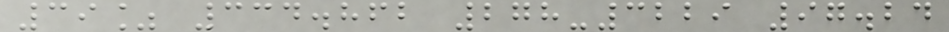39% 334.862 278-3229 97.24
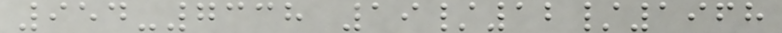954-7338 19/12/1968
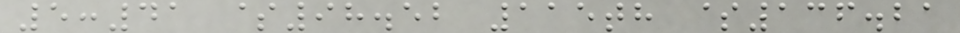5:41 $98.52 115th $136.21
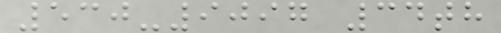530-9097 34th
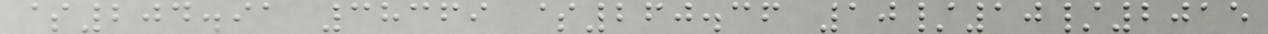$204.91 38369 $260.36 10/10/2015
